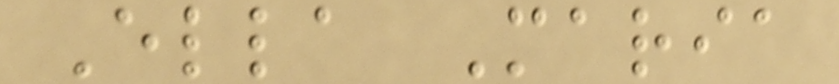Ella Maria
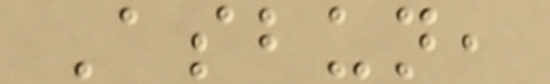Asbun,
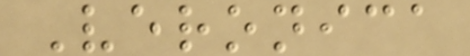Veronica
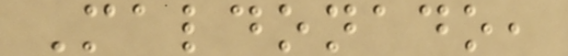Maldonado,
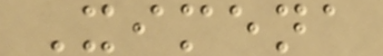Ximena
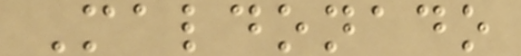Maldonado
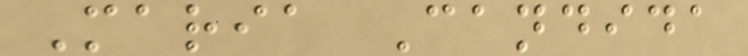Maria Candida
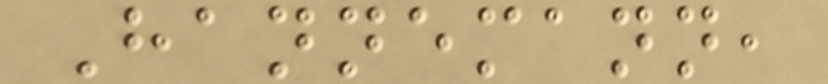Hannemann,
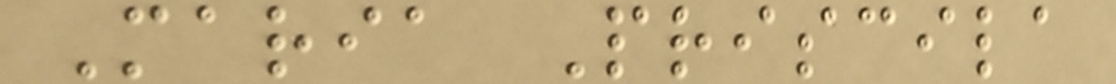Maria Priscila
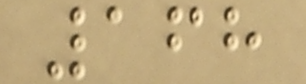168
